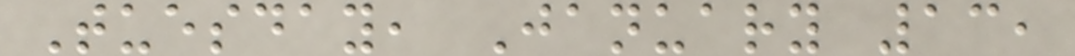Tuesday, January 13,
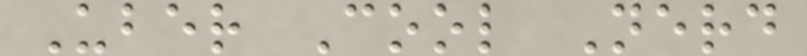Uber Cool Nerd
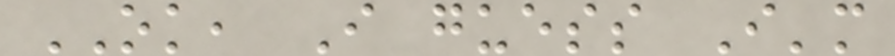OK, I guess I'm
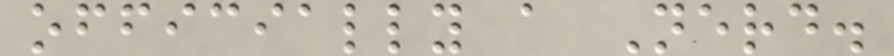officially a Nerd.
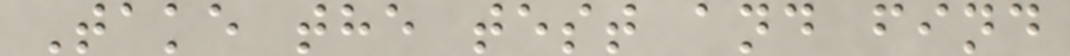Take the test and find
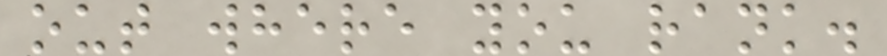out where you rank.
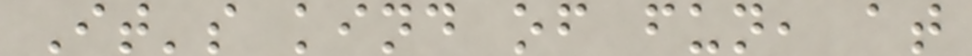It's kind of fun, at
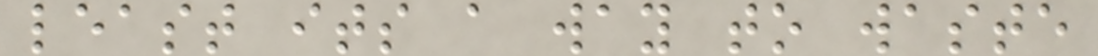least its a way to waste
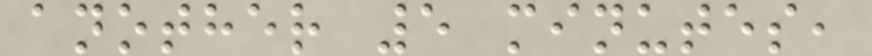another 5 minutes,
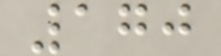170
